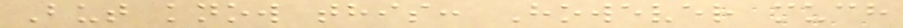But know this: However much
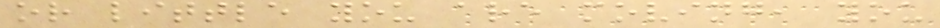or little you are moving, you
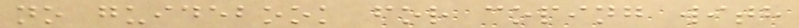no guidebook for coping with
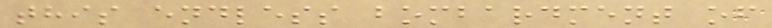this endless bombardment of
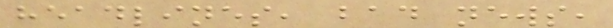headlines, bad news,
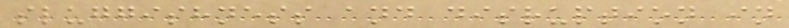sluggishness and disruption in
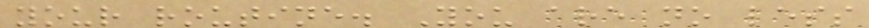your routine. You are no less
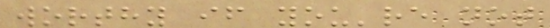worthy if you're not
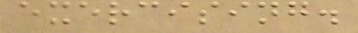exercising.
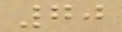70
